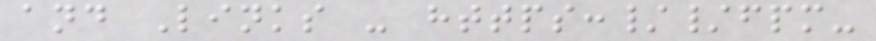and Links - https://fpm-
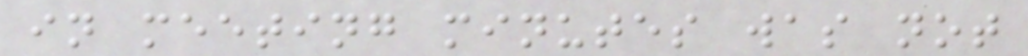in meeting minutes was not
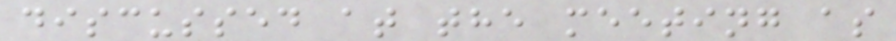discussed at the meeting as
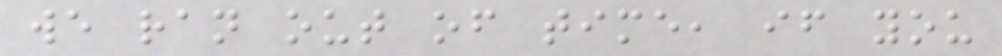we ran out of time, if you
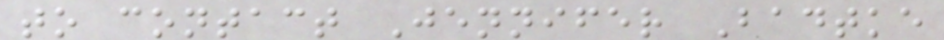to contact Jennifer Badtke
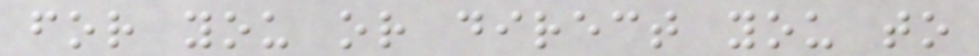for you or direct you to
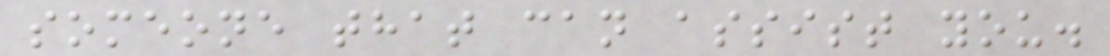someone that can assist you.
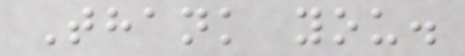Thank you.
